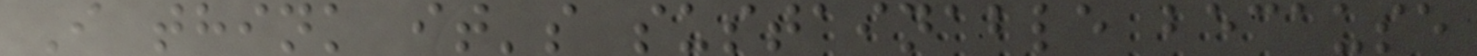I think it's sustainable because
